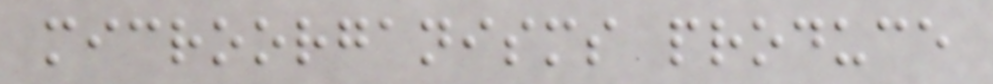microorganisms produce
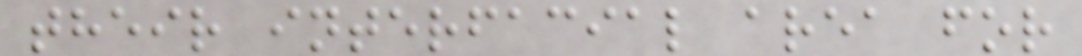their interfacial area for
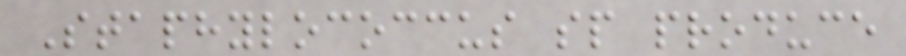Staphylococcus sp produce
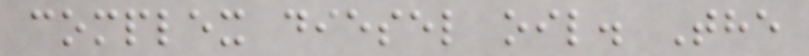complex diesel oil. The
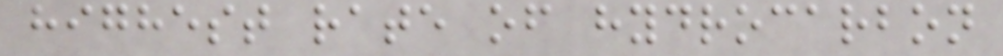highest rate of hydrocarbon
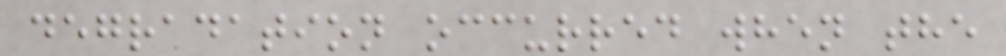degradation occurred when the
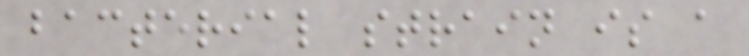bacterial strain is a
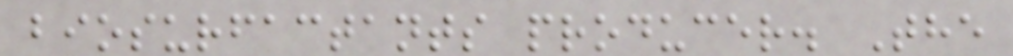biosurfactants producer. The
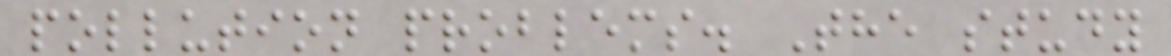pollution problems. The study
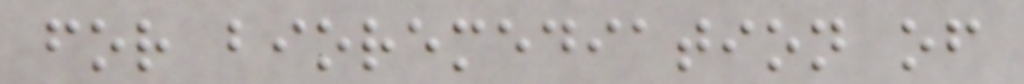for bioremediation of
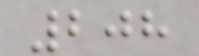208
